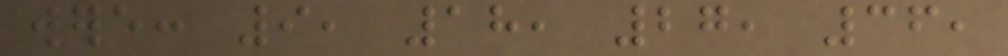were: 9, 18, 27, 36,
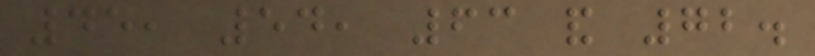45, 54, 63 and 72.
